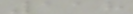118
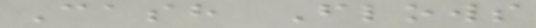Cash Flows
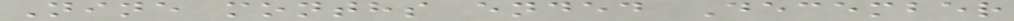Nine months ended December
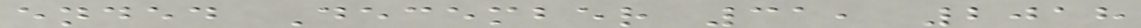ended December 31, 2018
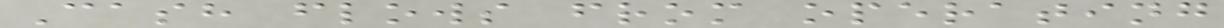Cash flows from operating
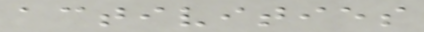activities
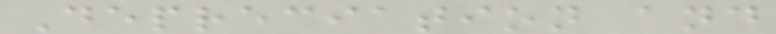Depreciation and
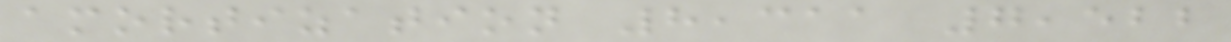amortization 8,311 7,522
